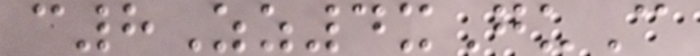c8Zz4xGuC
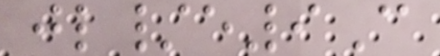jl/e9C
